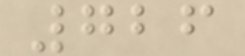726
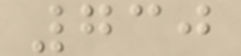730
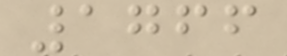1766
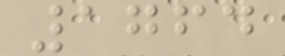1764
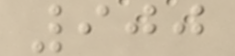900
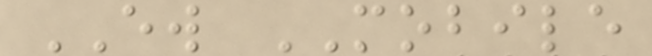EW MOBILE
